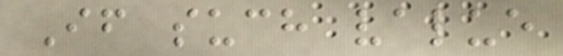If such value
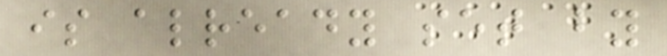is already set by
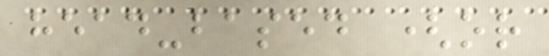head-based (or
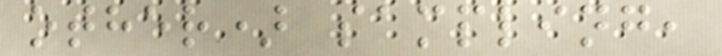other) sampling,
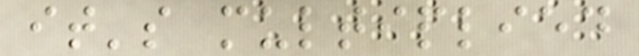it's multiplied
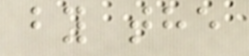by the
